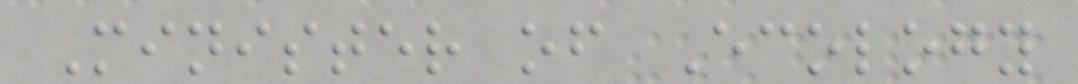Minister of Ecology
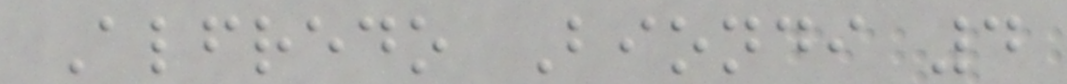Alfredo Biondi 4
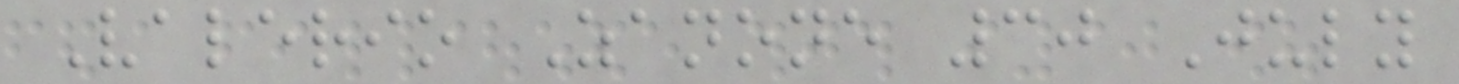Valerio Zanone 30 July
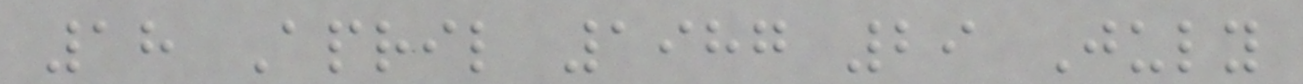18 April 1987 29 July
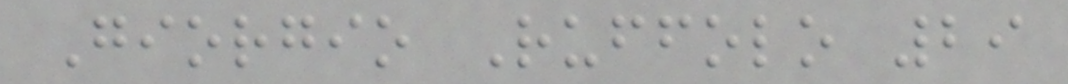Giorgio Ruffolo 29
